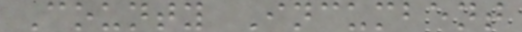County Incumbent
